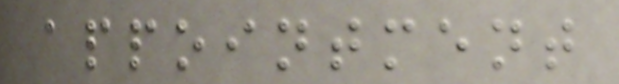appointment
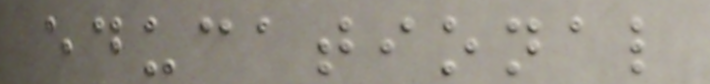educational
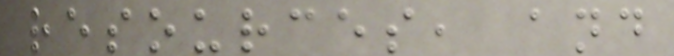resources, and
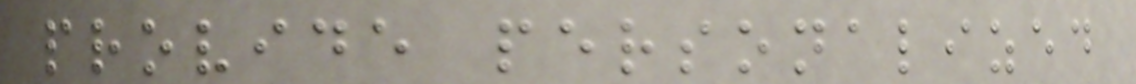provide personalized
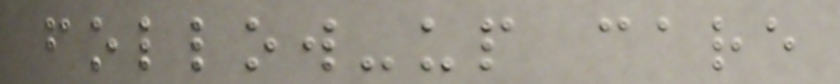follow-up care
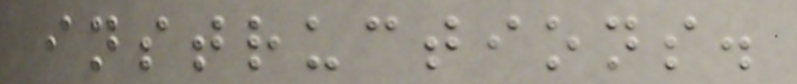instructions.
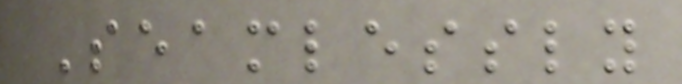Seamlessly
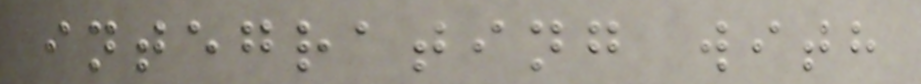integrating with
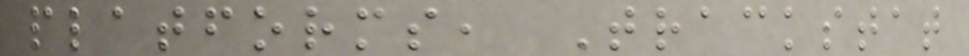platforms, Trackstat
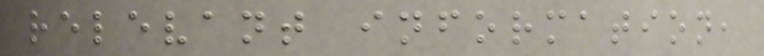relevant information,
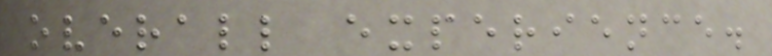overall experience.
